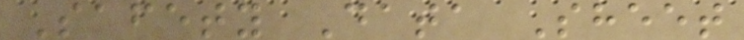Safety Data Sheet
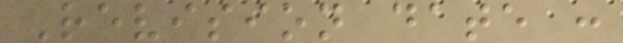Revision date :
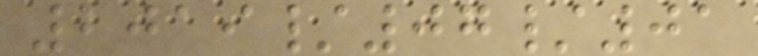2019/07/01
